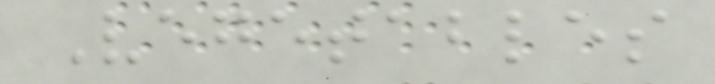Vegetables
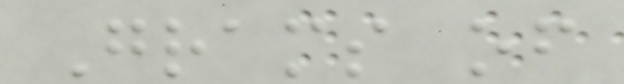Grams of
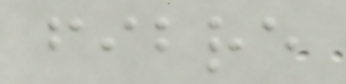fibre
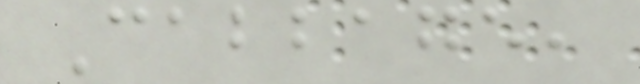Cabbage,
